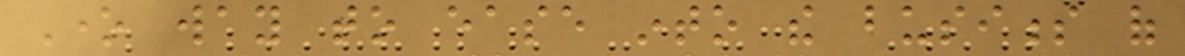One way to ease into the business of
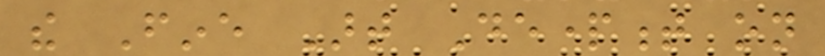the Fine Art Department on
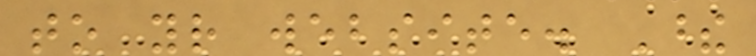to your website. These
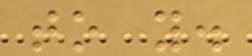to you.
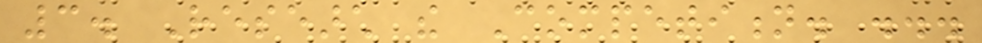3. Research the Competition. ...
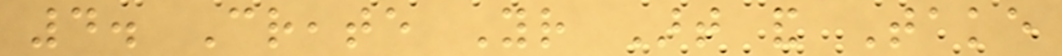4. Create Your Art and Take
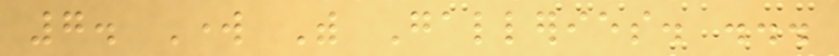7. Work With Galleries. ...
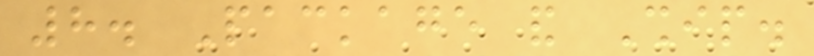8. Package and Ship.
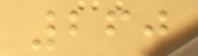260
